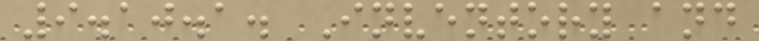9.10.1. Inventory and
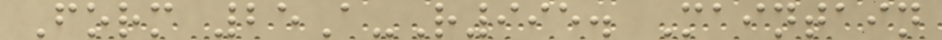Form 25A-R995. Maintain
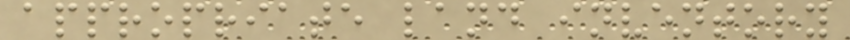appropriate land inventory
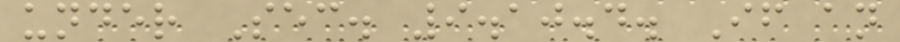under Sec. 9.10.4. If an
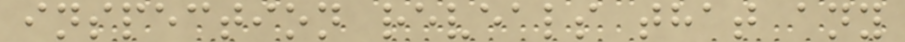inspection reveals that any
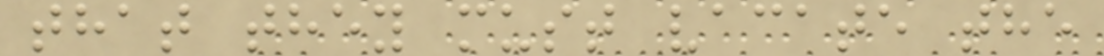that they must vacate the
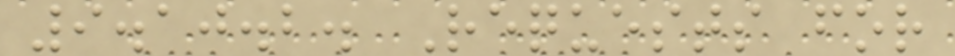9.10.2. Requests for
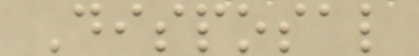Disposal
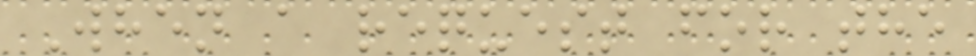When a request for the
